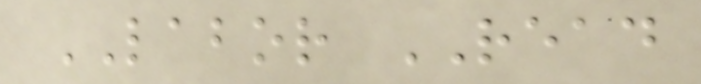LABOR READ
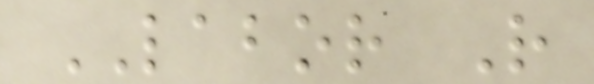LABOR R
